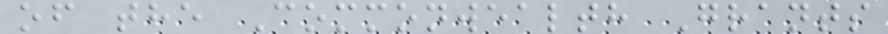of the Commonwealth Grants
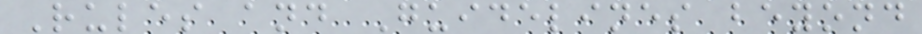Rules and Guidelines beyond
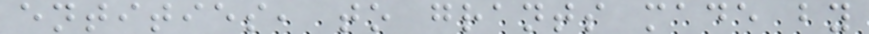entities, to grants made by
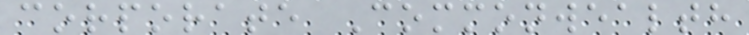corporate Commonwealth
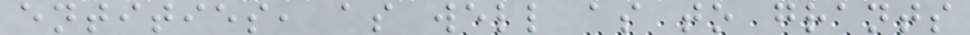entities, as well as to grants
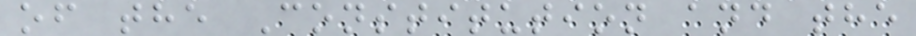of the Constitution and the
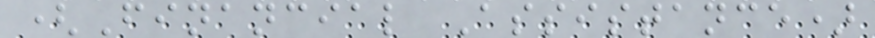(Financial Assistance)
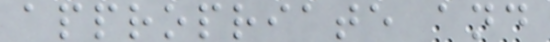appropriate and
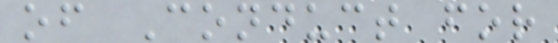of Conduct for
